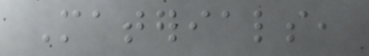Materials,
